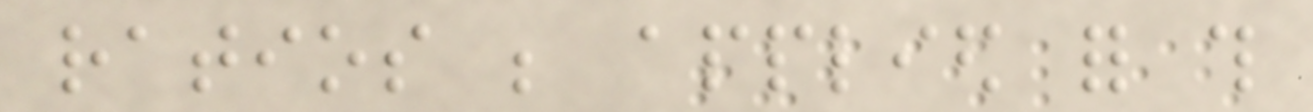ratios be applied for this
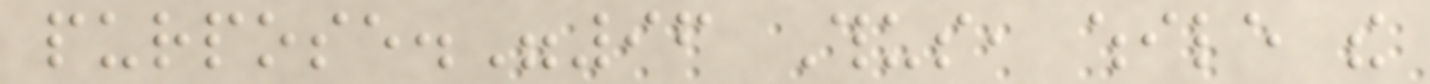purpose."96 Thus, while the
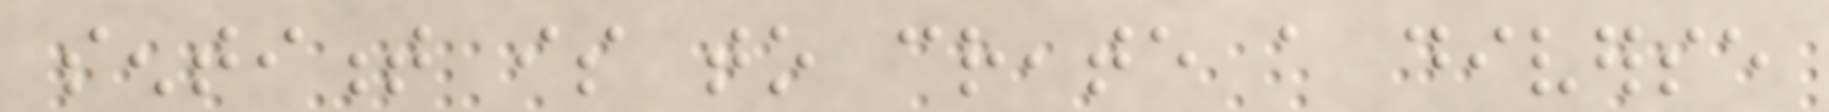sentiment is to create a diverse
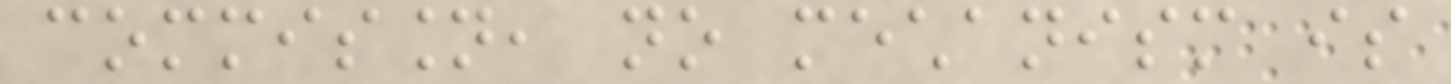commission, no mechanism is
